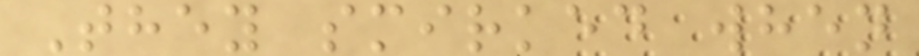They smirked when
